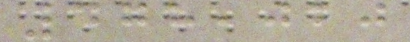478,020
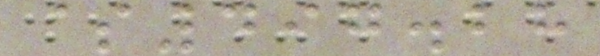$497.28
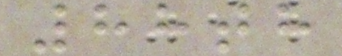88th
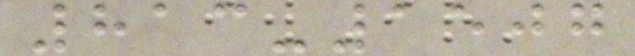813-1507
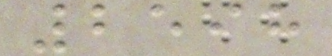2598
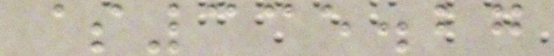$335.27
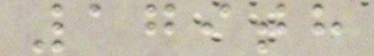179th
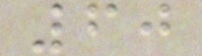60
